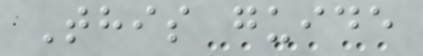This guide
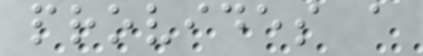provides a
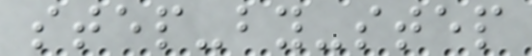step-by-step
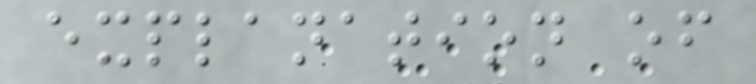explanation of
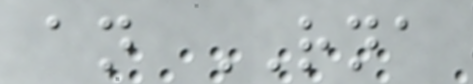an RNA
